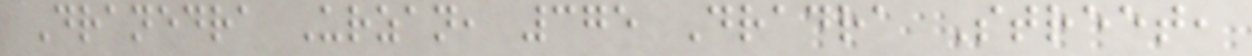Dranedra Urzan, 375 Dradra Street,
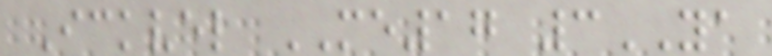Ickvel ME17 3YA
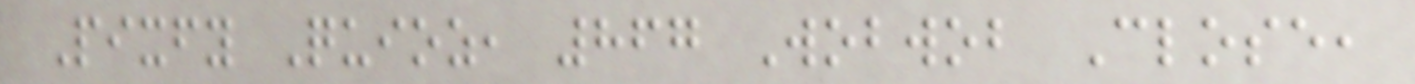Pixfy Quioz, 867 Wobwob Close,
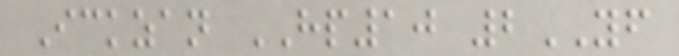Ickzan HP10 2YF
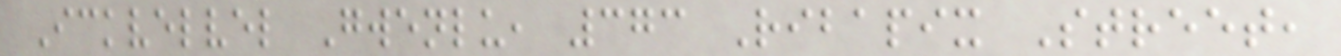Ickvelvel Gwenlu, 373 Ribapix Street,
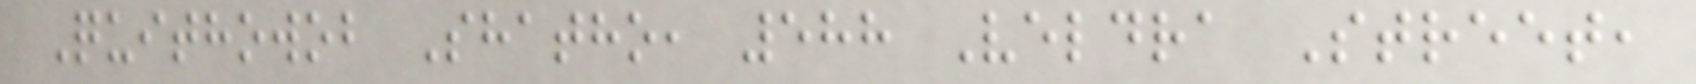Quithowob Shatho, 588 Veldra Street,
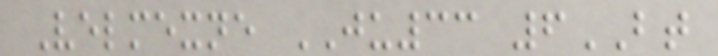Velmexne JU33 6BT
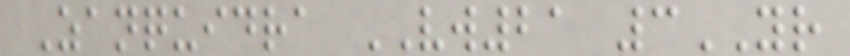Zanquidra VW21 3YR
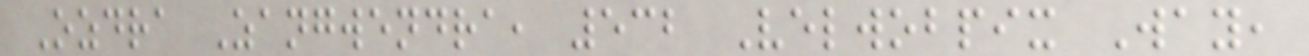Ozdra Zangwendra, 532 Velwobpix Way,
